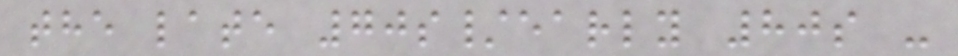the late 70s/early 80s -
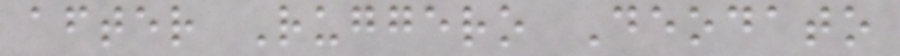after Ruggero Deodato
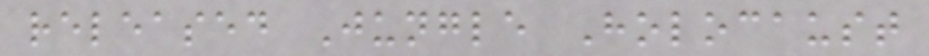released Jungle Holocaust
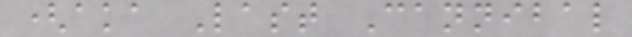(aka Last Cannibal
